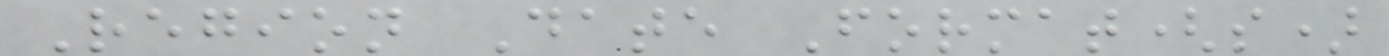Region Date Format(s)
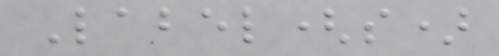Label(s)
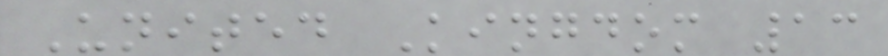United Kingdom 13
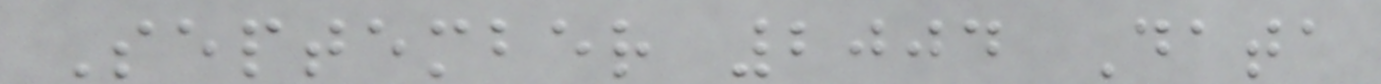September 2004 Data
